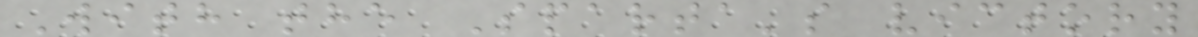With the Sparta's victory
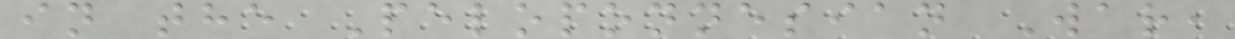in the Peloponnesian War,
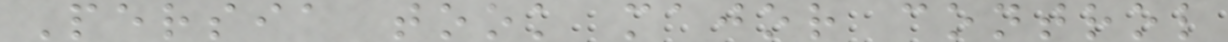Persia took major control
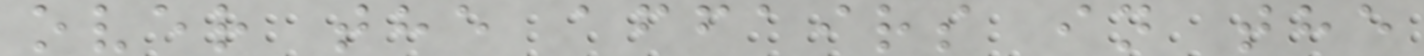over the affairs in the
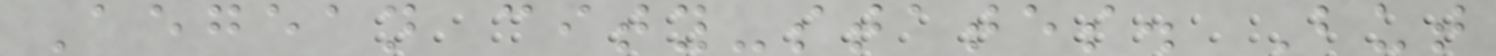Aegean city-states. But
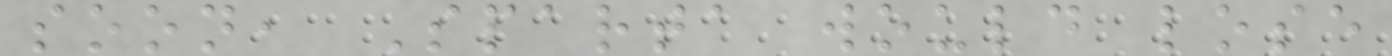soon, Sparta would lose
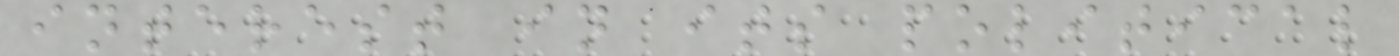interest in its political
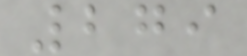279
